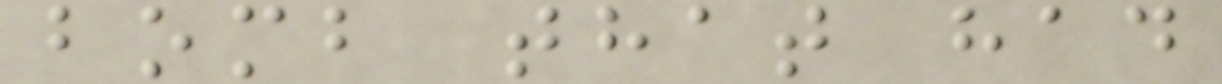bomb that had
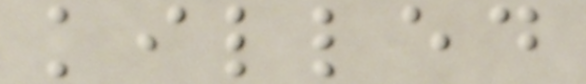killed
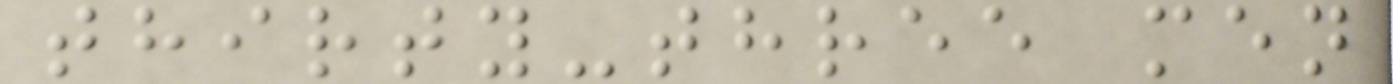thirty-three men
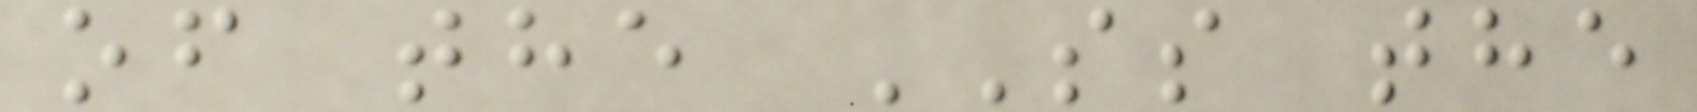of the SS the
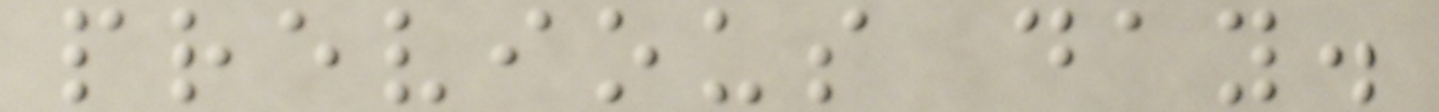previous day.
